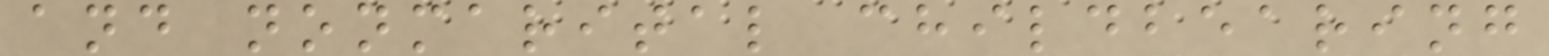and nonmarital childbearing
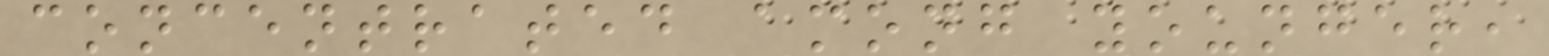concentrated among younger,
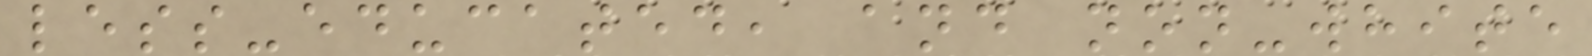less-educated, and non-white
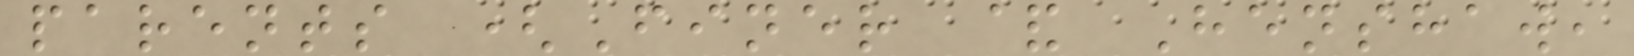parents (Finer & Henshaw,
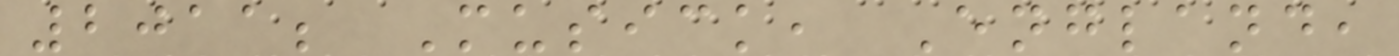2011; Musick, England,
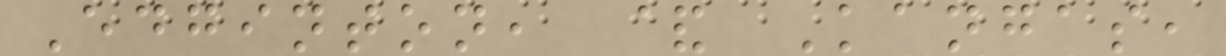Edginton, & Kangas,
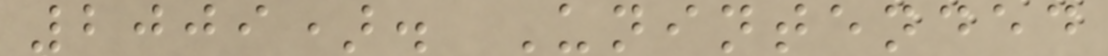2009). Unintended
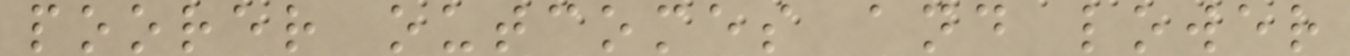poorer outcomes and lower
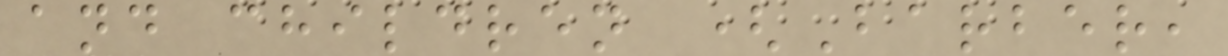and children (Barber,
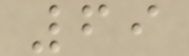69
